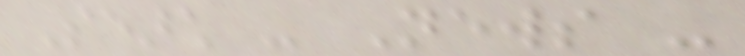Search - News -
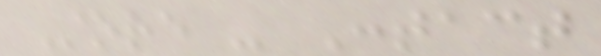Store - Contact
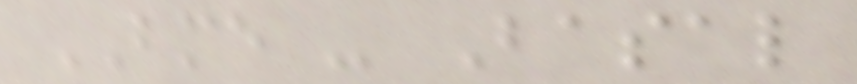BME - Basal
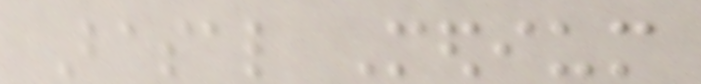Basal Medium
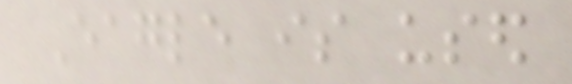Eagle is used
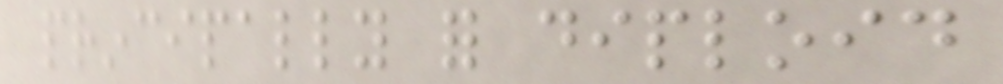principally for diploid
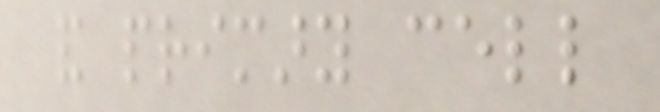and primary cell
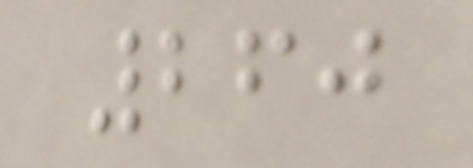260
